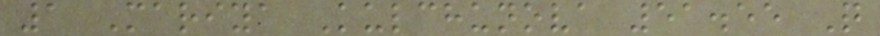1 Mariya Kulchunova 51.55 Q
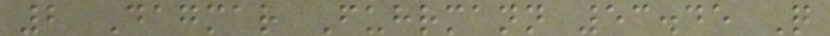2 Dagmar Fuhrmann 53.45 Q
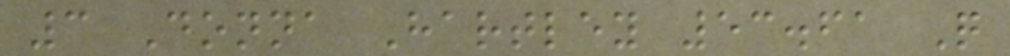3 Donna Hartley 53.61 Q
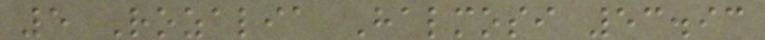5 Rozalia Halmosi 53.93
